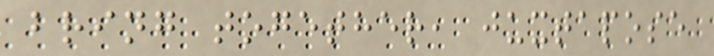bring together, juxtapose
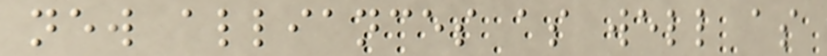new alliances as well as
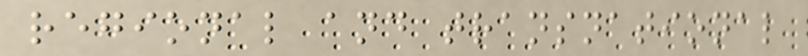regional and transnational
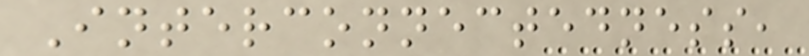Interconnectedness,
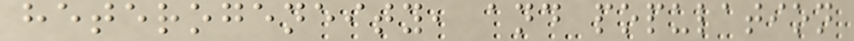heterogeneity, and population
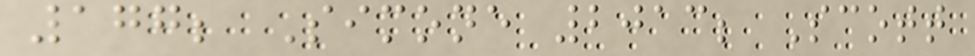177; Simone 2013; Scott
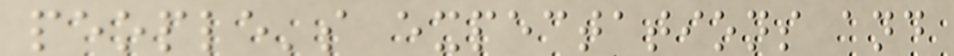people's expectations and
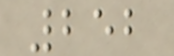252
